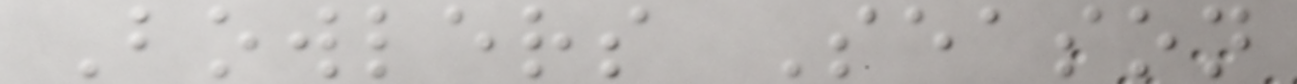Bowlers Season
